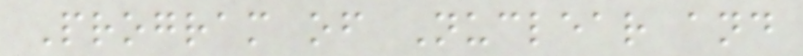Program of Nuclear and
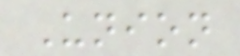Union
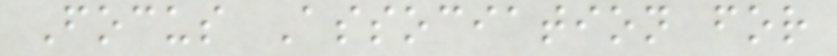Focus Association for
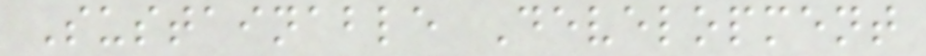Sustainable Development
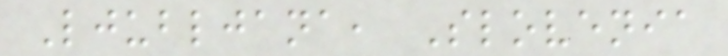Ljubljana, Slovenia
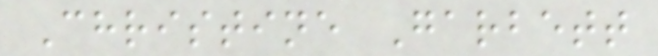Christine Garbett
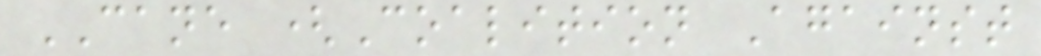CANE (Coalition Against
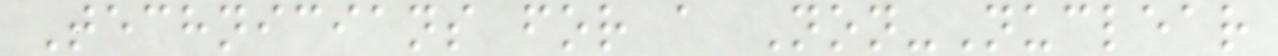Technicians for a Non-Nuclear
